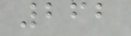262
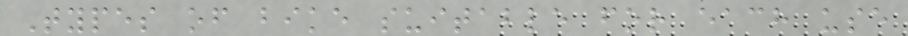Types of bike suitable for each use
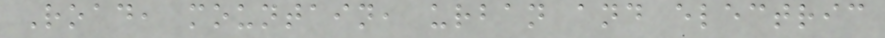Road, mountain, urban and electric
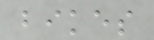bikes
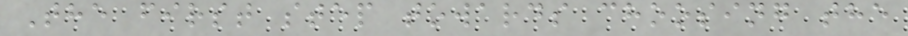The first step towards choosing the
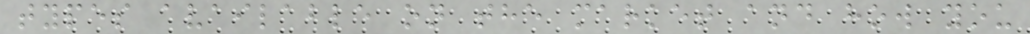types available on the market and how you
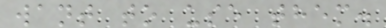want to use them.
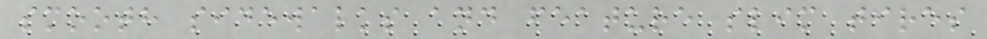smooth sidewalks and feature slim tires
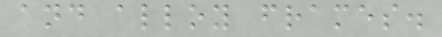and alloy frames.
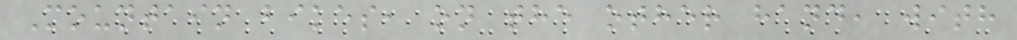Mountain bikes, on the other hand, with
